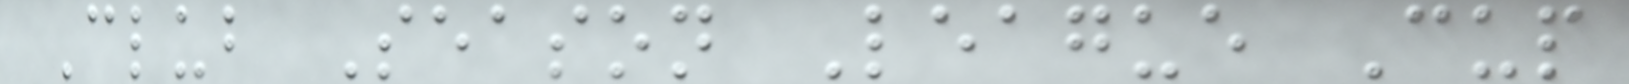Club Season League Cup
